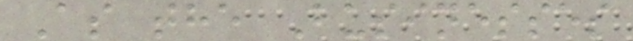As the Businesses
